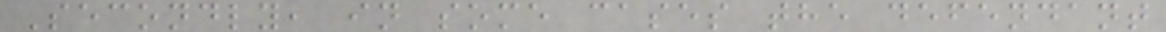Secondly, in some cases the defendant
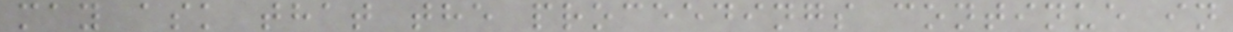may ask that the proceedings continue in
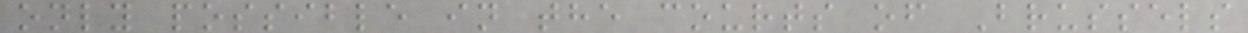only possible in the courts of Brussels
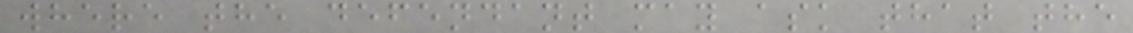where the defendant may ask that the
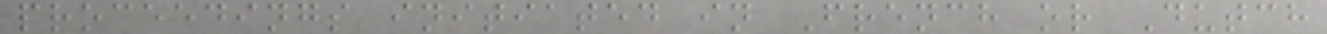proceedings initiated in French or Dutch
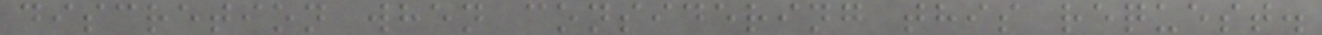discretion when considering this request.
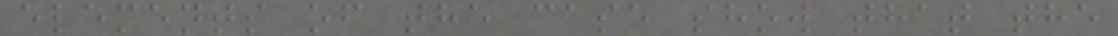elements of the case show that the
